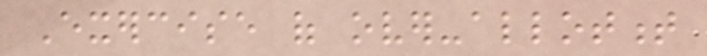Exercise of over-allotment
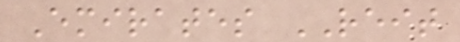Emirates REIT
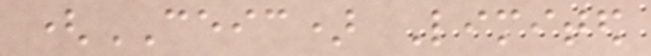(CEIC) Limited
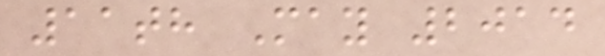11th May 2014
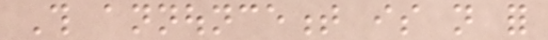This announcement is not for
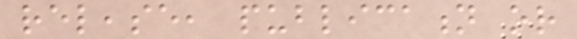release, publication or
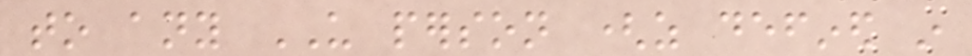to any US person (as defined in
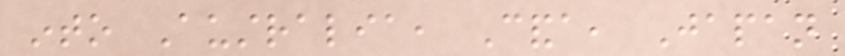into Australia, Canda, Japan
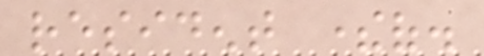resident thereof.
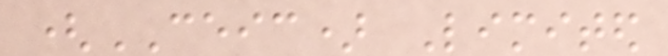(CEIC) Limited
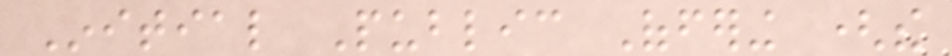Initial Public Offering (the
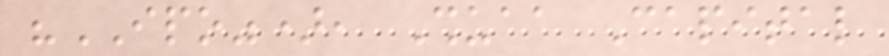"IPO"), Shuaa Capital
